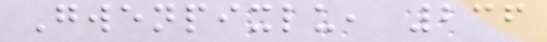Gwenpixlu, 236
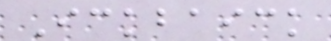Ickbaick
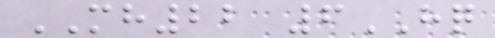MH22 6HQ
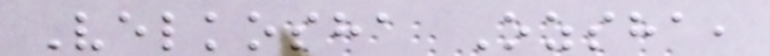Velkosha Ozsha,
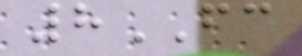8FC
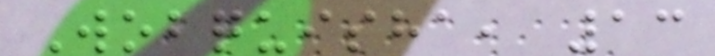Wobquisha, 13
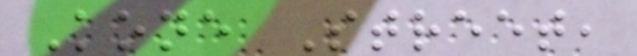Kone Street,
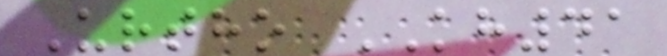Urtho KH41
